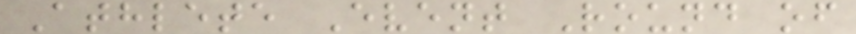Athlete Event Round of
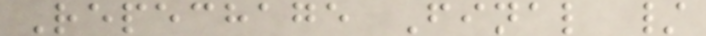Repechage Final /
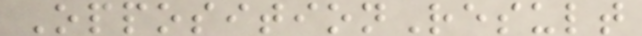OppositionResult
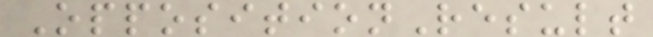OppositionResult
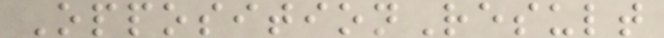OppositionResult
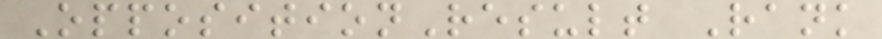OppositionResult Rank
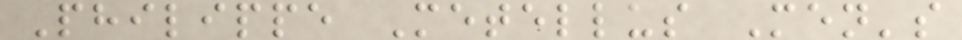Philippe Metellus Men's
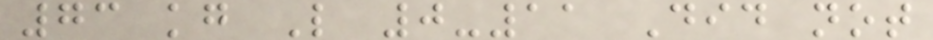73 kg L 0-11 Did not
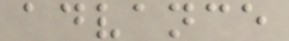advance
